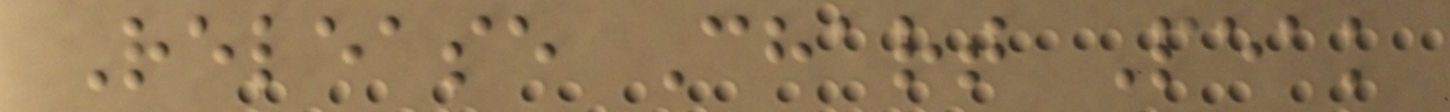Release Chart Peak
